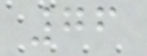76
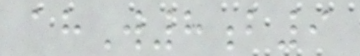ahW8b9
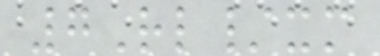7Rl/xm
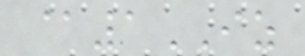@1IZ
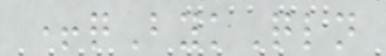+qBykQln
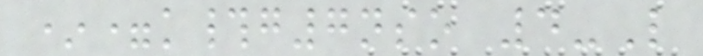*=k#g7nso 4-L
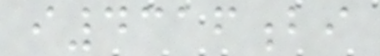i4316bi
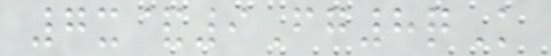7x&9Fg8qK
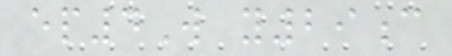ep4W y29c
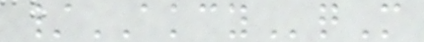/AKCYqM
